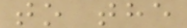to the
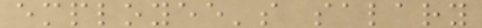employee's salary
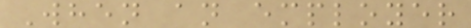When an employer
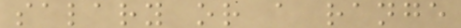salary or a range
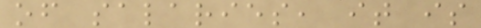of salaries, it is
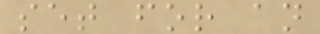set for an
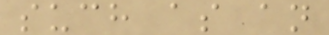such as an
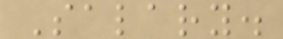Salary.
